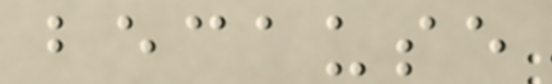because
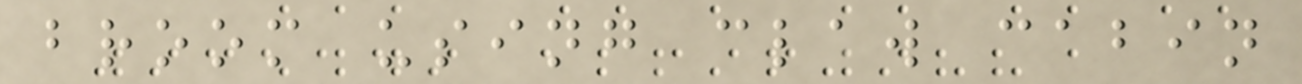broom using claw cabin
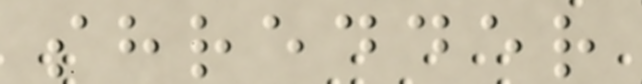shredder
